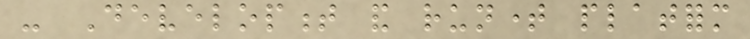- Development and runtime platform
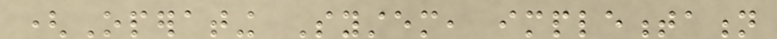(Operating System, implementation
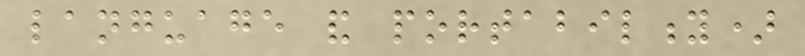language and portability)
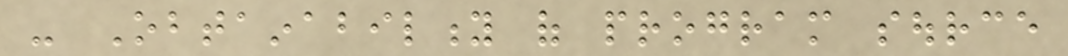- Obtainability of program source
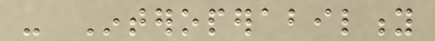- Interoperability
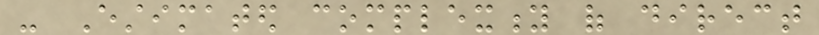- Estimated complexity of direct
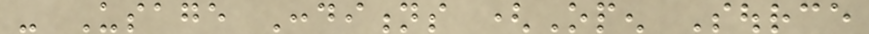- Usage Conditions (Open Source
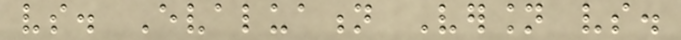vs. Evaluation Version vs.
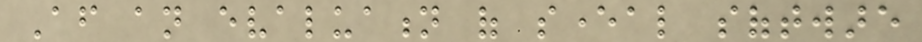After an evaluation of several software
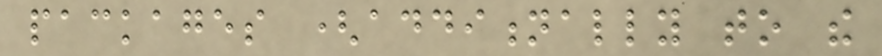packages (additionally to the
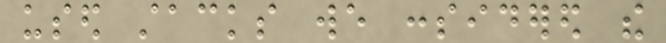used stacks we considered the
